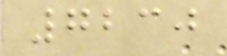7230
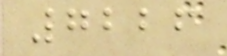7226
